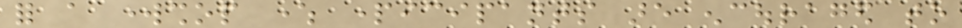for a workshop where participants are encouraged to
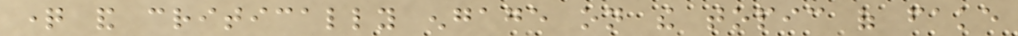question and critically engage on the topic of fake
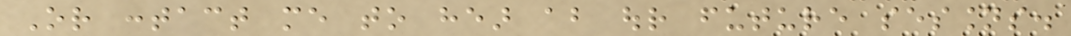Or contact me to hear about our future sessions.
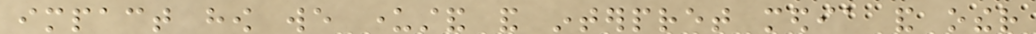impact how we understand and interpret media and other
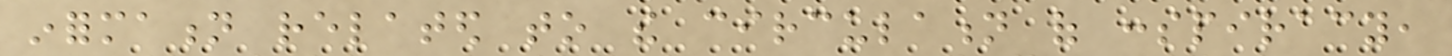information related to the circulation of conspiracy,
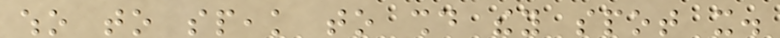who to speak to should they spot it.
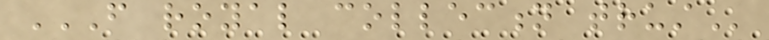FROM ROYAL COLLECTION TRUST
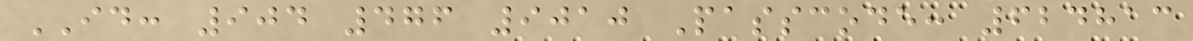ID: 904 476 9010 Passcode: 624813
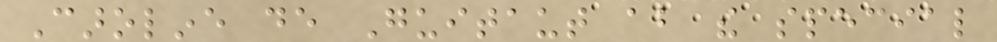Caroline de Guitaut about the special
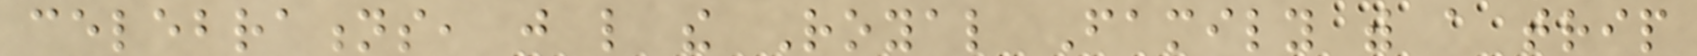celebrations, just like the Royal Family with a trip
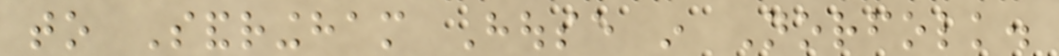to Sandringham House in Norfolk.
